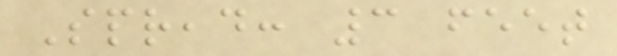Spread: 3 feet
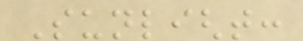Sunlight:
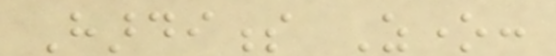Hardiness Zone:
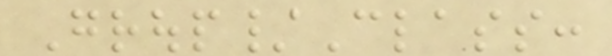Group/Class:
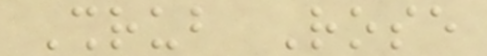Shrub Rose
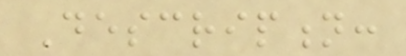Description:
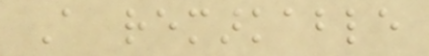A remarkable
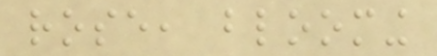rose, blooming
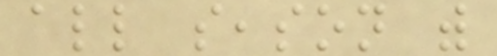all season with
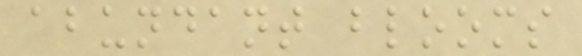abundant blooms
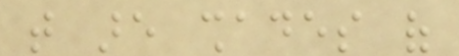that are shades of
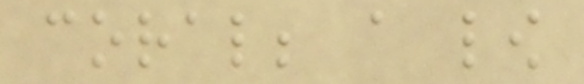coral; a low
